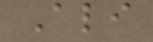Ali
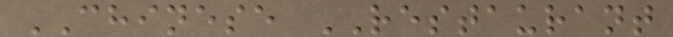CHINESE RESTAURANT
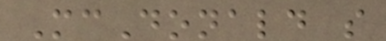McDonald s
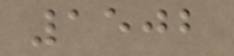1502
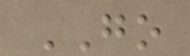GO
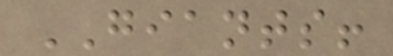GIANTS!
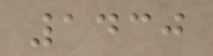1430
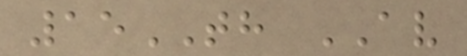15TH AV
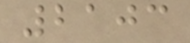2103
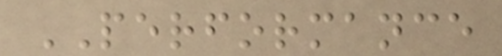PERFORMANCE
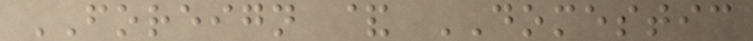FOREIGN & DOMESTIC
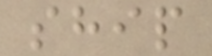ship
